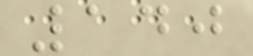140
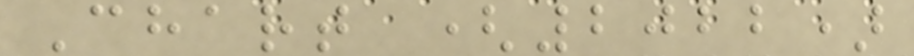Chart (2022)
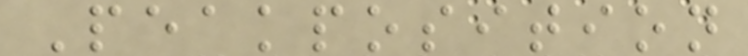Peakposition
